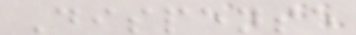Dispense
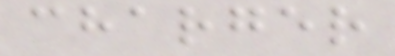charger
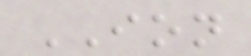ION
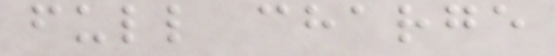full charge
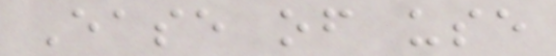Ease of use
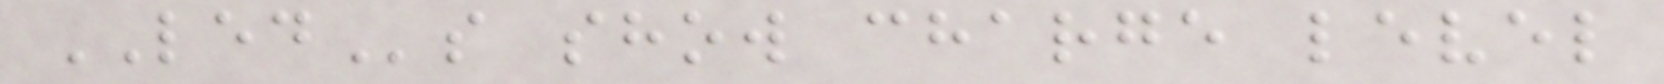LEDs show charge level
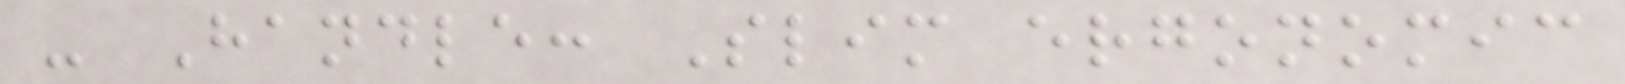- Handle: Slim ergonomic
